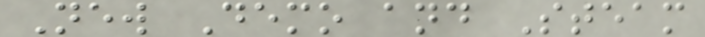New Demo and Steam
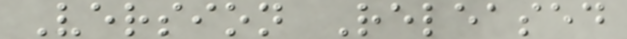Version Released
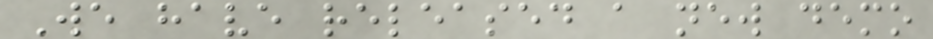We have released a new demo
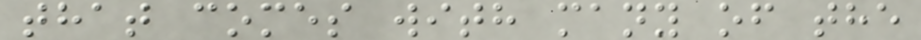that comes with many of the
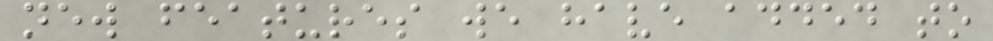new features we have added to
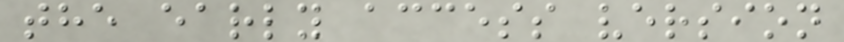the early access version
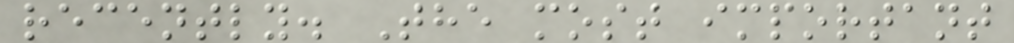recently. The most important
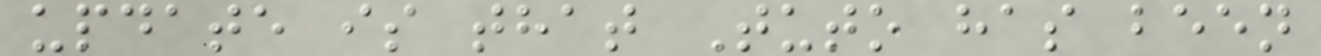update is that Tuto has been
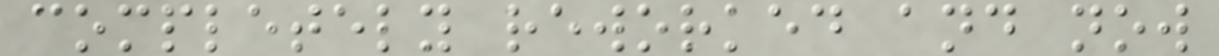completely reworked and now
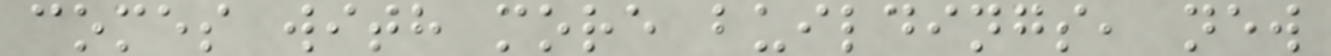comes with more buildings, new
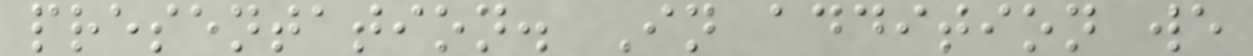presentation. In addition we
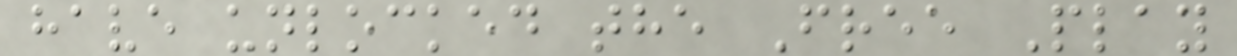have unlocked the Free Play
